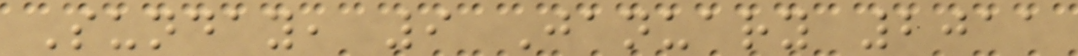Sunday, 9 January 2011
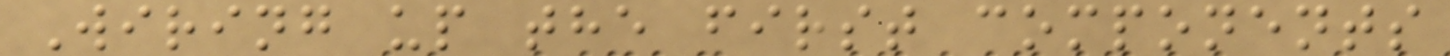Wiring up the first components
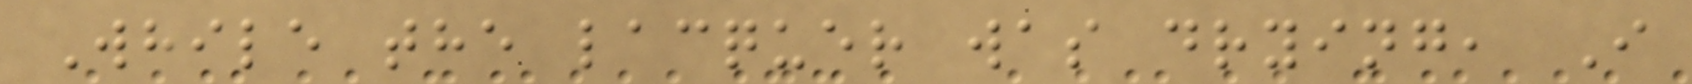While the lacquer was drying, I
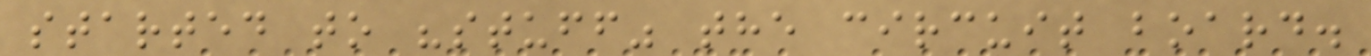started to "stuff" the circuit board.
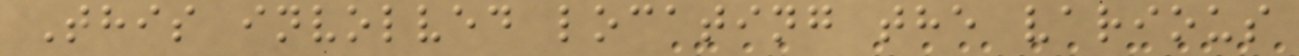This involved locating the various
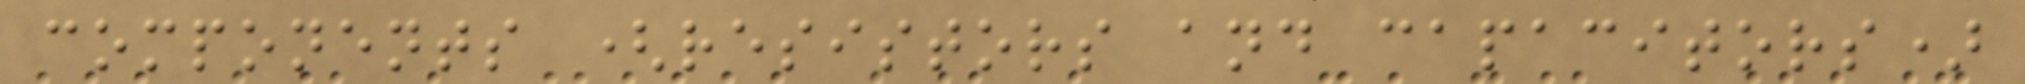components (resistors and capacitors)
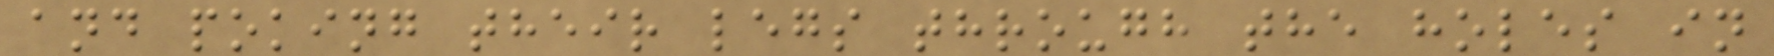and poking their legs through the holes in
